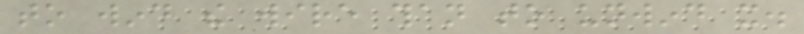to wind the wire than to unwind it.
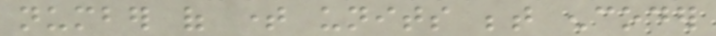number of time units between encoder
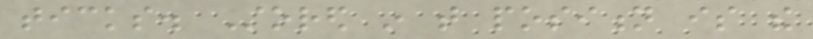ticks. Stored in that position is the
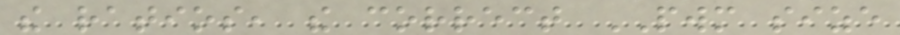the ratios, the correct PWM size
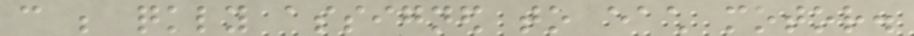can be quickly assigned to each motor.
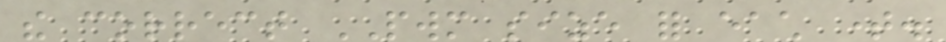the correct PWM size for each time.
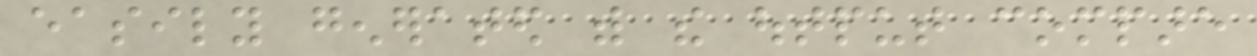easily generated with the output compare
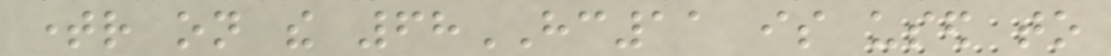timer on the 68HC11 is used to
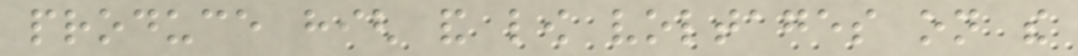produce high and low voltages on the
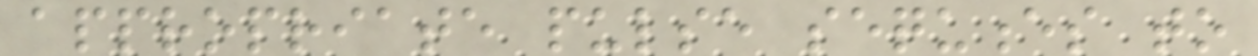appropriate pulse sequences to
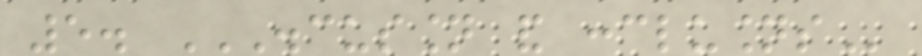5. DISCUSSION AND CONCLUSIONS
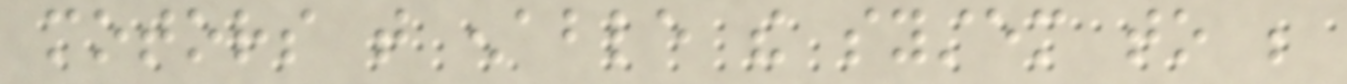motors that enable the system to be
